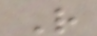R
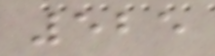525
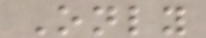Only
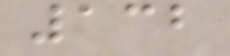132
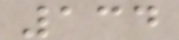134
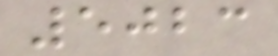5023
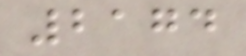2174
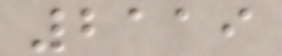2119
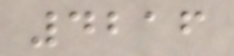4216
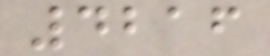4216
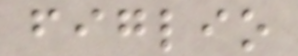figlio
